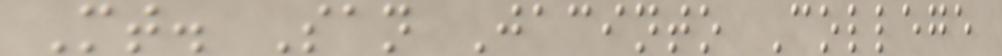Mt. San Jacinto College
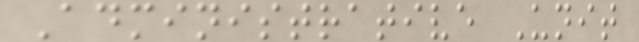Administrative Unit
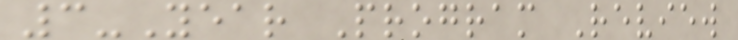3-Year Program Review
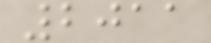2011
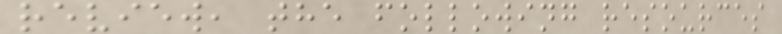review, the following resources
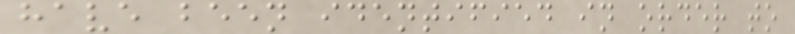have been identified in order to
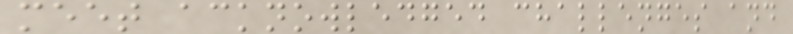meet acknowledged challenges and
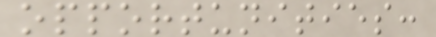opportunities:
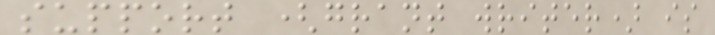support (grant writer) is
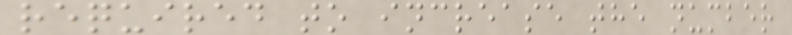required to increase the number
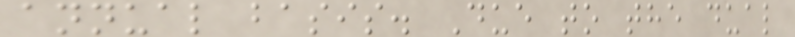annual basis. Due to the dual
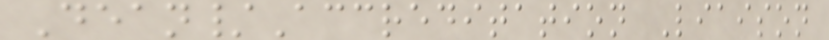Dean/Accreditation Liaison
